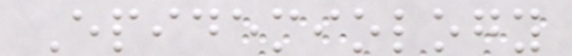Epidemiology
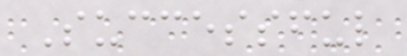Successful
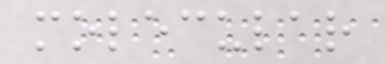molecular
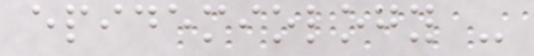epidemiology -
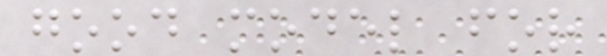good model for
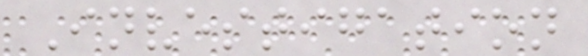Investigation
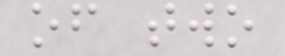of two
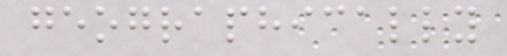geographically
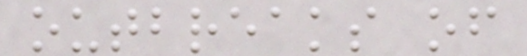outbreaks of
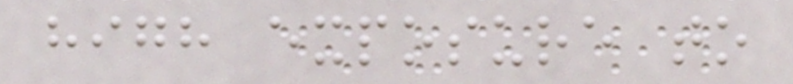high exposure to
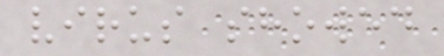virus showed
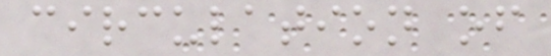circulation of
